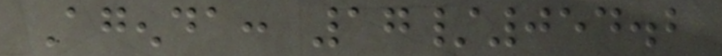Agenda: 17/054.2
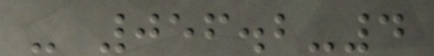- 056.2-4
